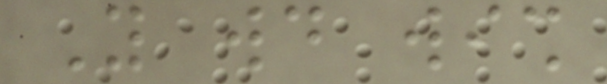You would wish
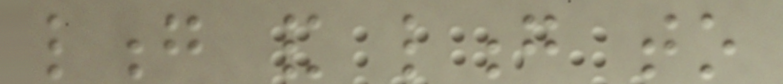long and long to
